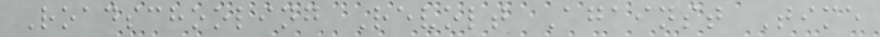Roadschooling Revolt Against Time
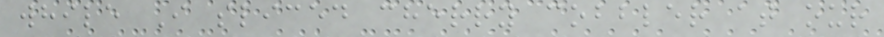while I sliced cherry cobbler at our
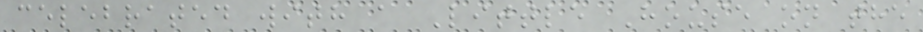celebrated with a Little House on the
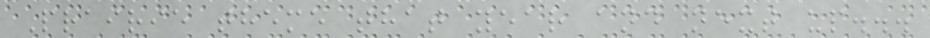Prairie theme that year and next up...
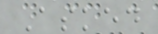Asked
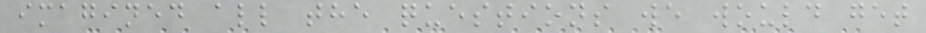imagined all the questions we would get
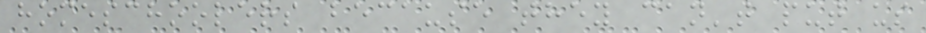homeschoolers because they can't put us
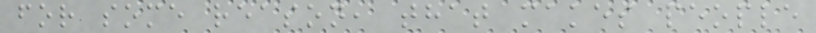for some reason, that makes people
